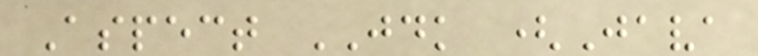Aspect JDK (Java
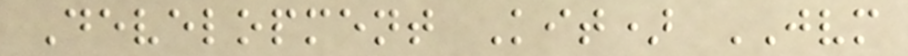Development Kit) JVM
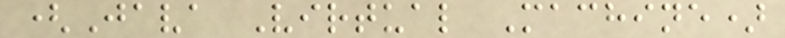(Java Virtual Machine)
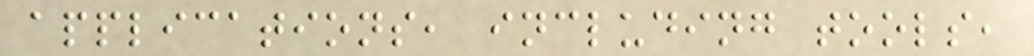applications, including tools,
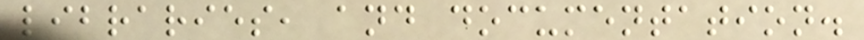libraries, and documentation.
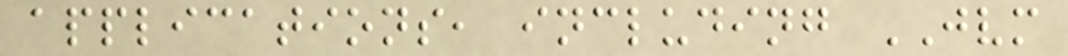applications, including JVM
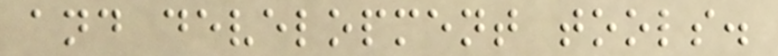and development tools.
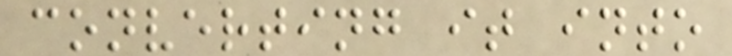converting it into
